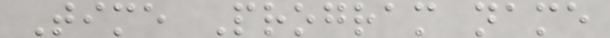Time Program name
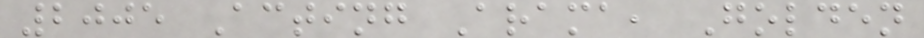2005 Acting Arama, Golden
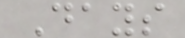Days
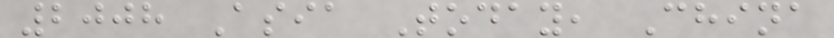2008 Asia Today, China
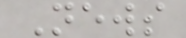News
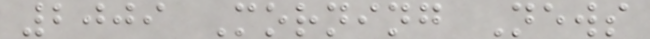2009 Morning News
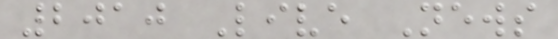2010 Live News
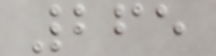265
